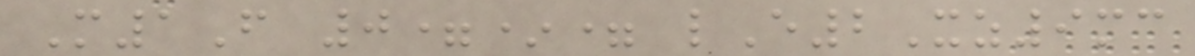M1F 0=*= lE2Xz9mc
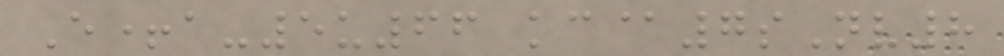E+a-5u66 kc@7sNv8
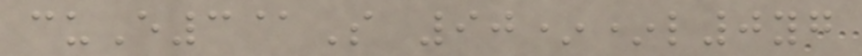cuE3@S 90**l0yg
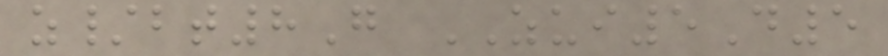z/bt8G ZUI5D5
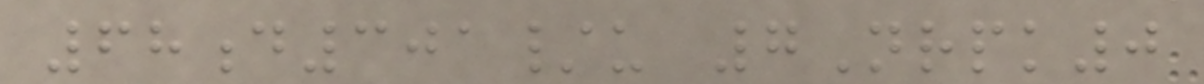68d301/u 7Nrpk0
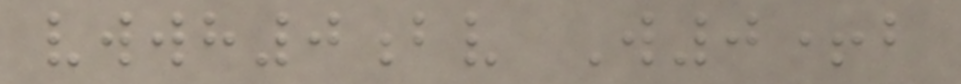vwwh0bv W0+b
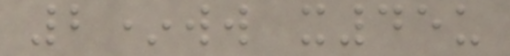2*ww x45u
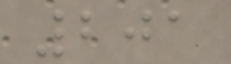201
